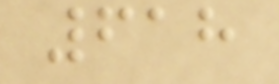618
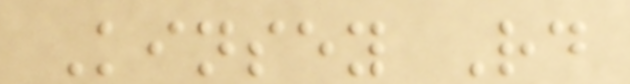Kinsey Rd
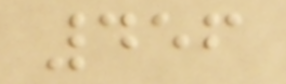456
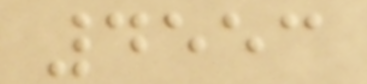4553
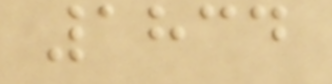1834
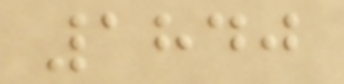1840
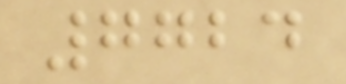7724
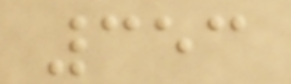353
